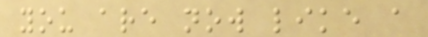you are now like a
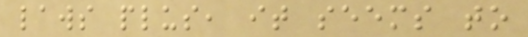laws plus, it seems to
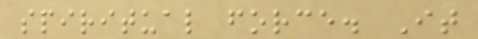spiritual force. It
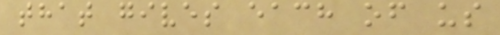that gives each of us
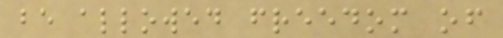be allowed freedom of
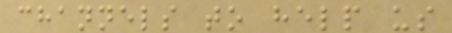channels to help us
